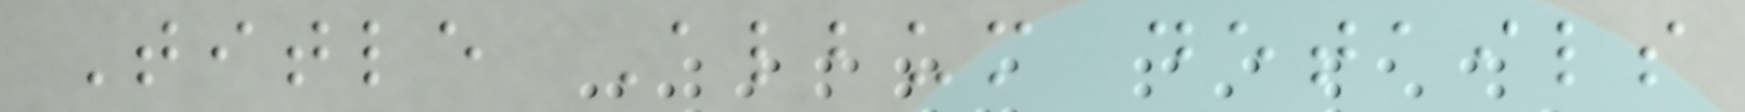Title Album details
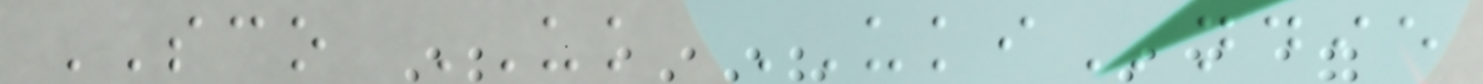SCO UK UKIndie
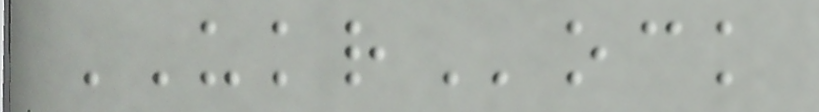UKRock
